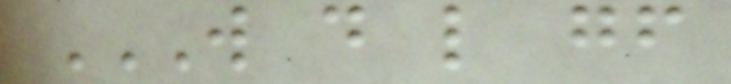W D L GF
